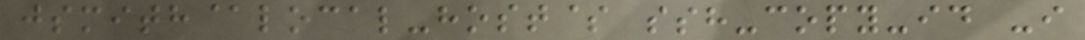jsmith@local-host$ ssh-copy-id -i
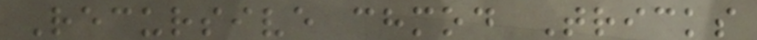Recursive chmod Tricks
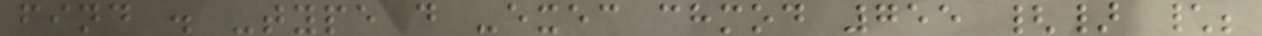find . -type d -exec chmod 755 {} \;
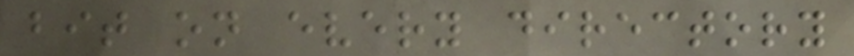bit on every directory
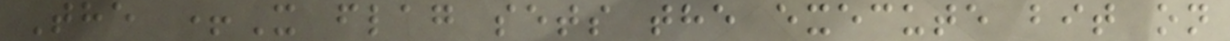The +X flag sets the execute bit on
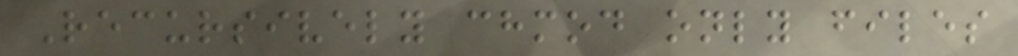Recursively chmod only files
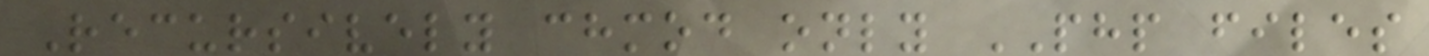Recursively chmod only PHP files
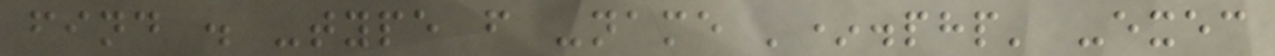find . -type f -name '*.php' -exec
